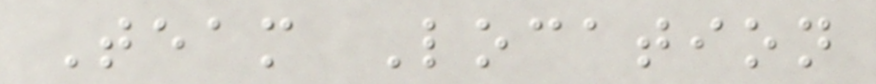Team Location
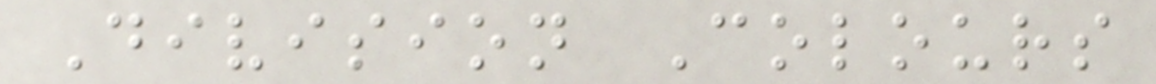Division Colours
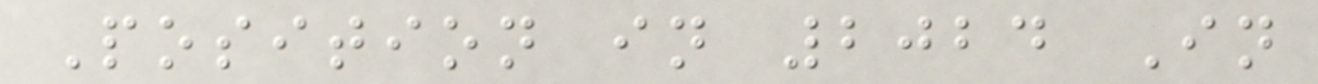Position in 2024 In
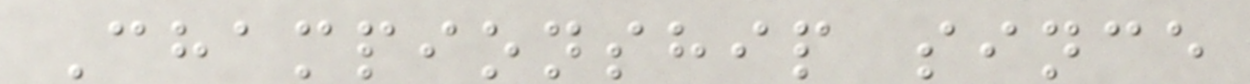Championship since
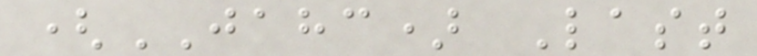(JAHC) Last
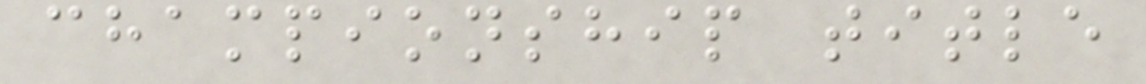championship title
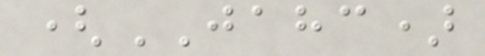(JAHC)
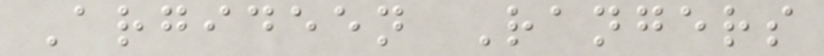Argideen Rangers
